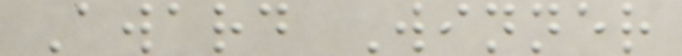Award Winner
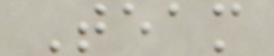Team
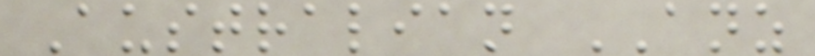Australian ANZ
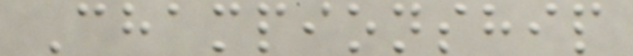Championship
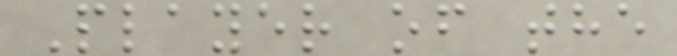Player of the
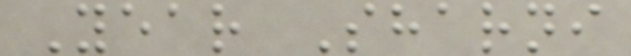Year Sharni
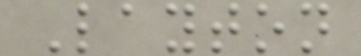Layton
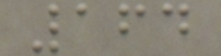164
